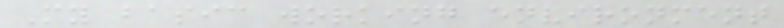My basic working environment
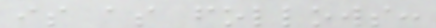is as follows:
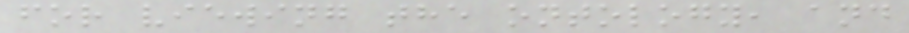for viewing the ontology, and
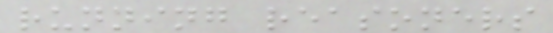running reasoners
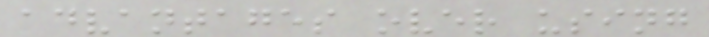advantages over using
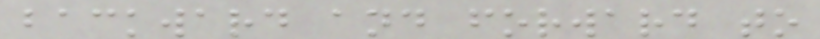backward and forward to
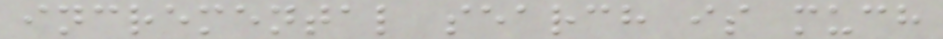incremental search is much
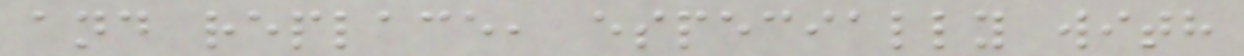and replace, especially with
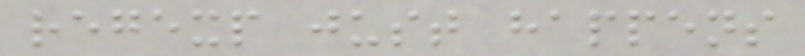regexp just happens
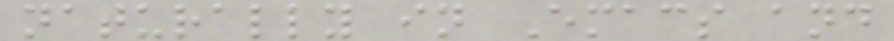naturally in Emacs and
